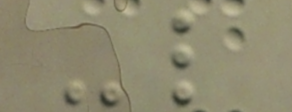-l
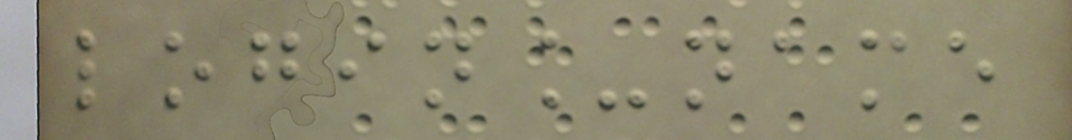login_name
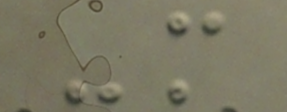-m
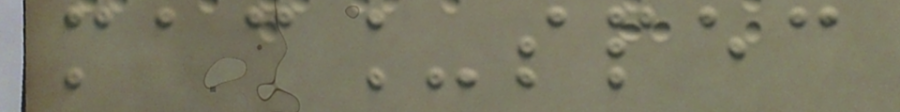mac_spec
